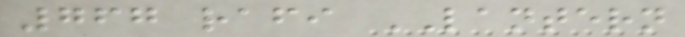767 rafi LANTERN
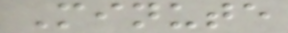Minute
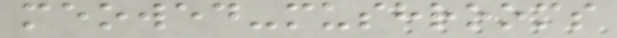meowed-mushrooms
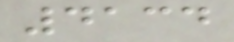4134
